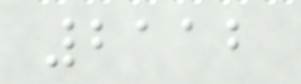2112
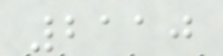2110
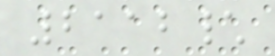2112\
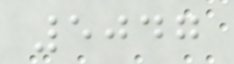5047
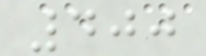400
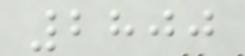2800
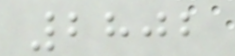2802
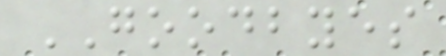GOODBYES
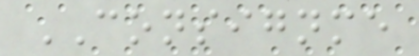CONSIGNME
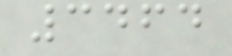3464
